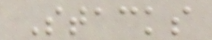Stacks
